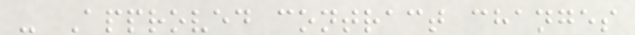- Approved contract changes
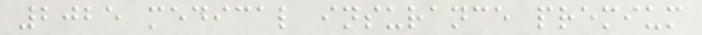2025 medical insurance premium
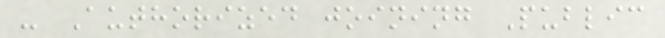- Authorized joining Public
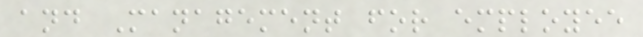and Management for employee
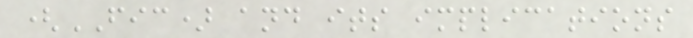(FIC) and its implications
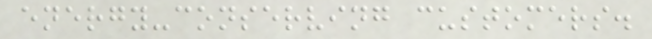energy-conserving customers.
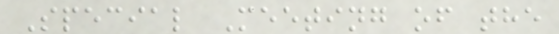Special Meeting of the
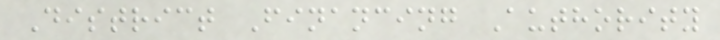District Financing Authority
